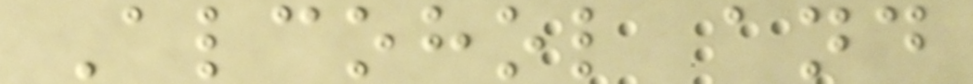Alcohol and
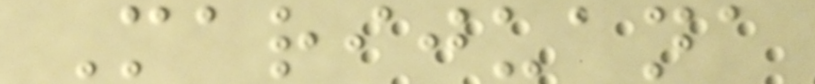Marijuana
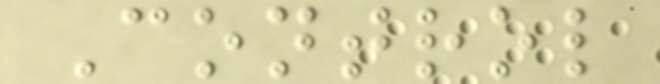Control
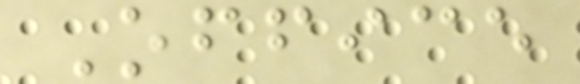Office
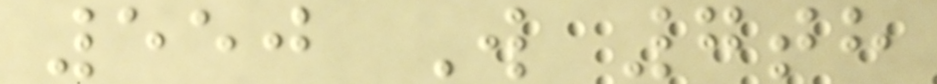550 W 7th
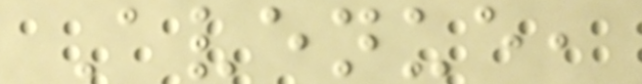Avenue,
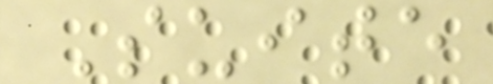Suite
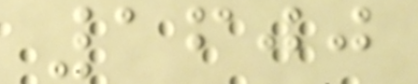1600
